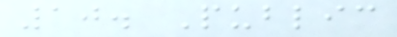10. Public
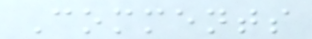Comments
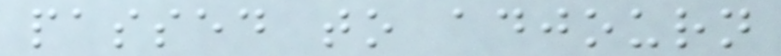passed to adjourn
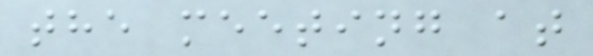the meeting at
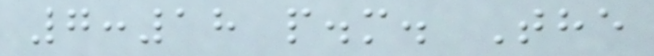7:18 p.m. The
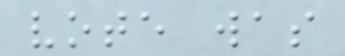vote was
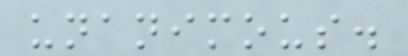unanimous.
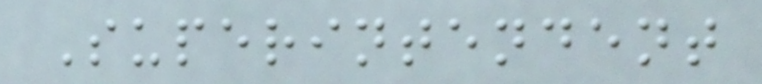Superintendent
